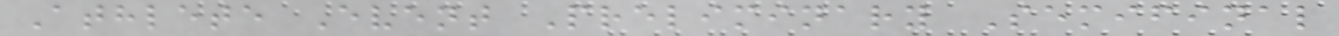Athlete Event Preliminary Semifinal
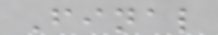Final
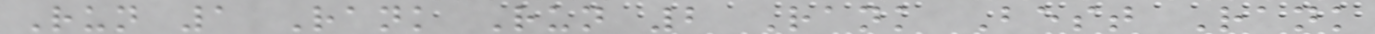Run 1 Rank Run 2 Rank Best Rank
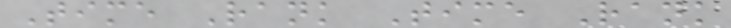Time Rank Time Rank
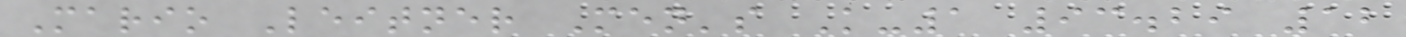Mario Leitner Men's K-1 93.29 12
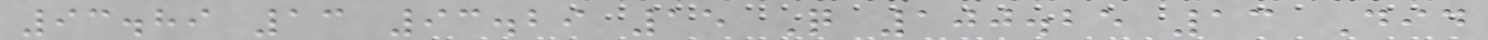93.89 13 93.29 15 Q 100.25 13 Did
